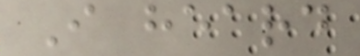I heard
